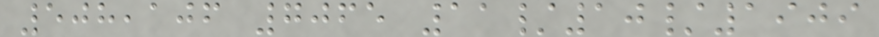508,106 7065 11/10/1909
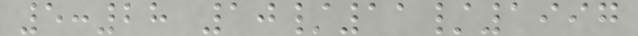5:28 10/11/1997
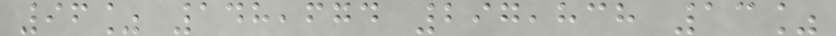96% 148,674 297,838 13%
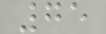75
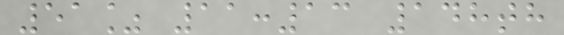51% 11:13 148th
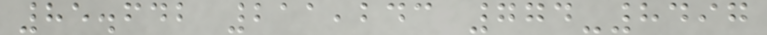85.642 211,243 774-8497
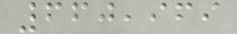660,969
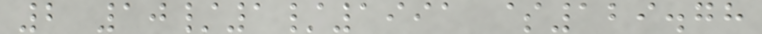2 10/1/1991 $129.78
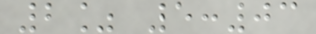2% 5:03
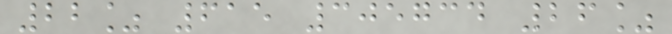22% 615 305734 26%
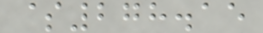$278.15
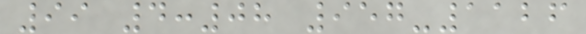99 4:08 957-1126
